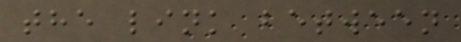the link between
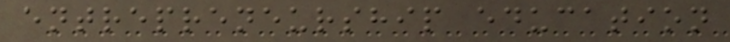entrepreneurship education
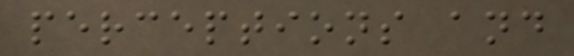perceptions and
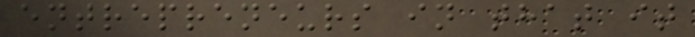entrepreneurs in that it
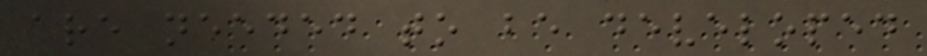are needed to be developed
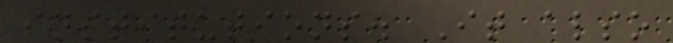institutions. It also
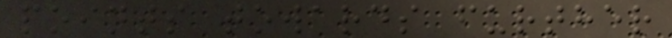points towards further
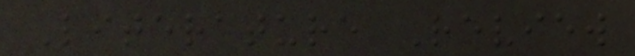Literature Review
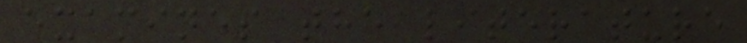examines the literature
